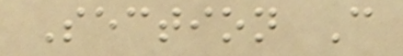Section C
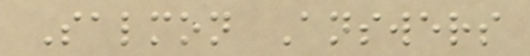Salmon Answers
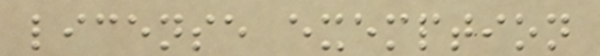license exemption
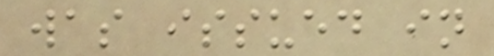was issued in
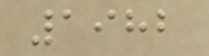1982
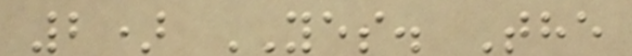2) YES. The
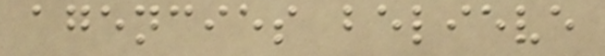agencies believe
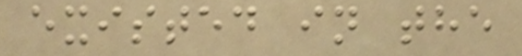existed in the
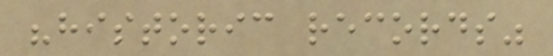"historic records"
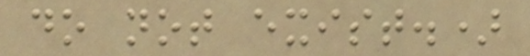do not exist.)
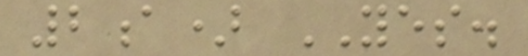2a) YES.
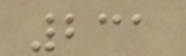231
